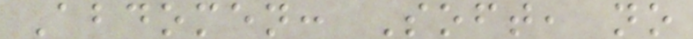Abdomen: Soft, no
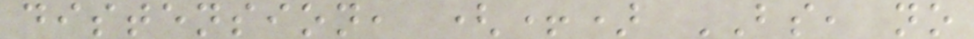distension, (+) BS, no
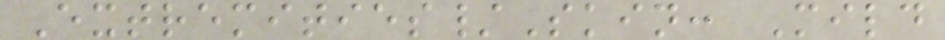Extremities/Skin: Mild
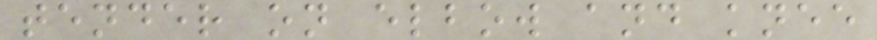tender on elbow and knee
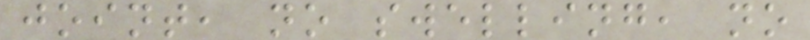joint, no swelling, no
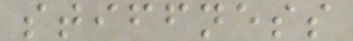stiffness
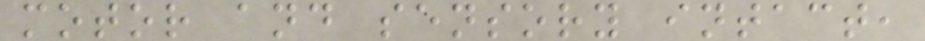motor and sensory intact,
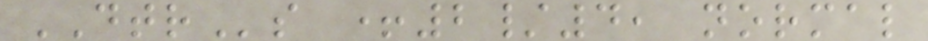DTRs +2/4, normal
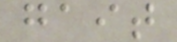gait
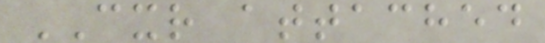CXR attached
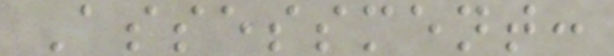Assessment:
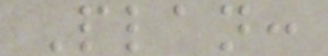Plan:
